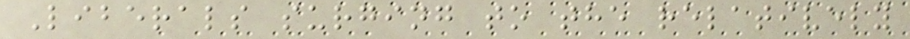Liberals surging to the relatively
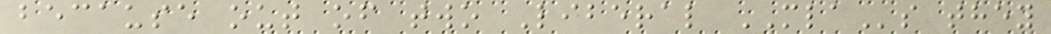because out of two Liberal MLAs they
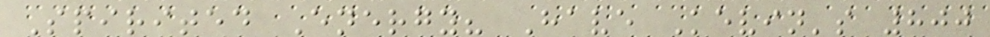Spirited Energy? Have Kevin's 800
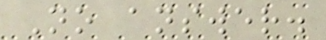No answer.
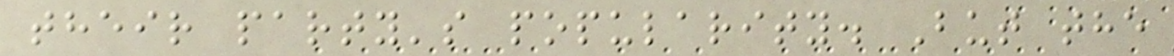their party's popularity. But the
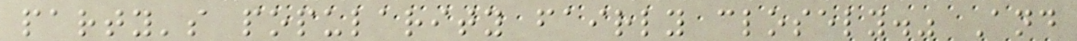party's popularity fairly closely." And
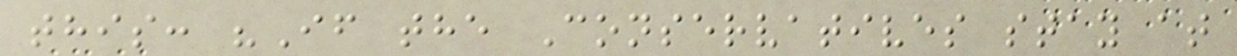this: "If the Conservatives stay at
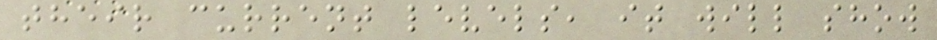their current levels, it will show
